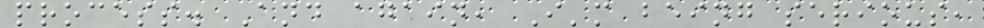process. And again, I'm being serious,
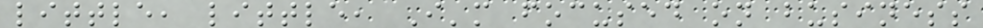little, little, I'm focused on business
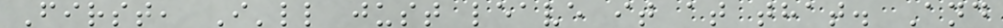First, I'll just leave it at that. And
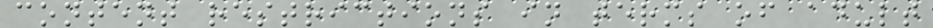content restrictions in terms of adult
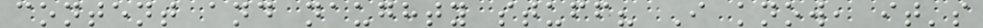content and naughty stuff? I know, it's
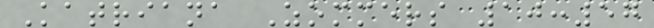Katriana Zommers 10:57
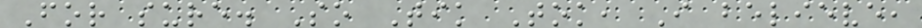For sure. So Tik Tok, I believe,
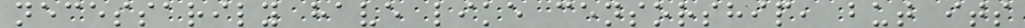necessarily have like censorship, but its
